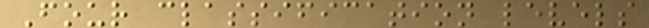Four classification levels
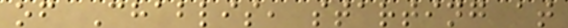of Chablis, starting at
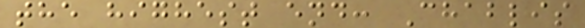the highest end: Chablis
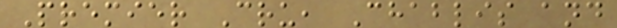Premier Cru, Chablis and
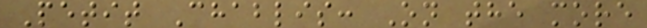Petit Chablis: On the more
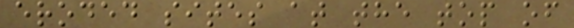eroded sites at the top of
